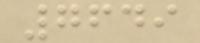7649
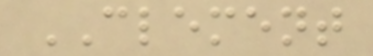CLEMENT
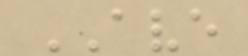AVE
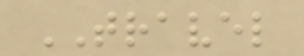TRAVEL
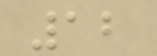12
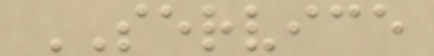SERVICE
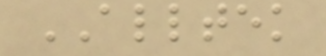ALLTEK
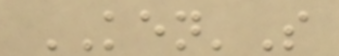KEN'S
